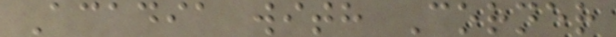Acadia with Corner
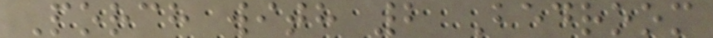Porch with 2 Bedroom
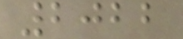2022
